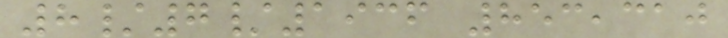8/7/1936 853,310
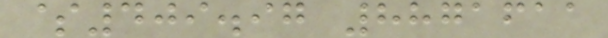$409.97 8871611
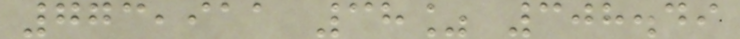773,911 38% 308.49
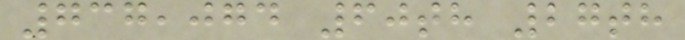737,074 60th 27th
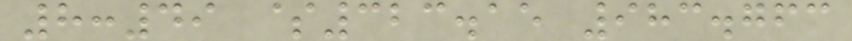8:49 $323.15 983.763
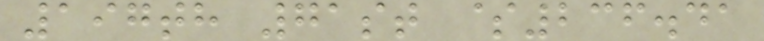197th 71st $236.41
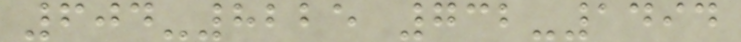604-8225 732-1494
